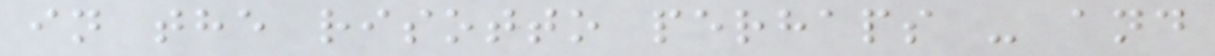in the risotto perhaps - and
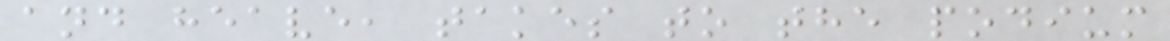and heave, takes to the podium
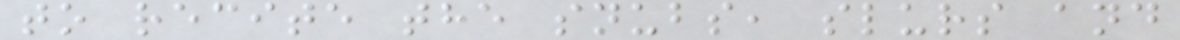to recite the snubs, slurs and
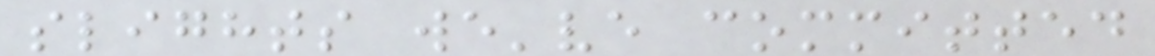slights we've committed
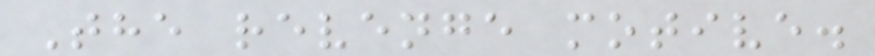The revenge motive.
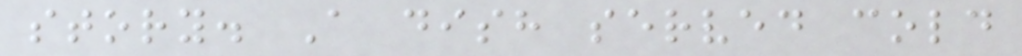story. A dish served cold
